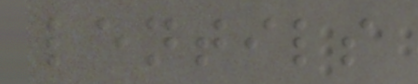lentils
